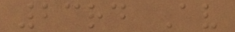23rd Av
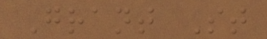Grant St
